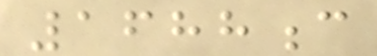1688c
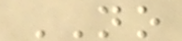NO
